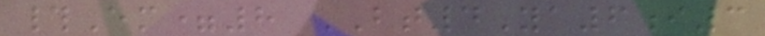#Em=8 BT4Ya6i3
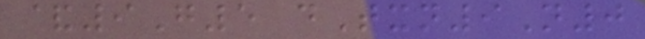&9G5 dTxn9N0
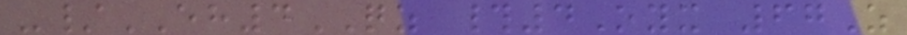-/EH4QZ #4Oyx 67Z
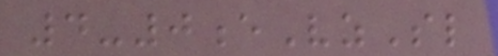4-0eVzSl
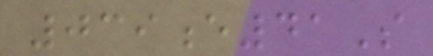039e41S
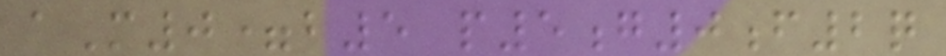aM0=b5 p5g0f2q
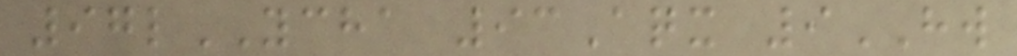97lYCHA 93Aqx 9HW
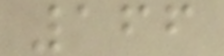166
